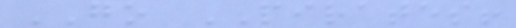GO PIRATES!
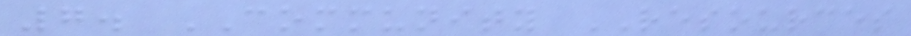7. COMMUNITY RESOURCES
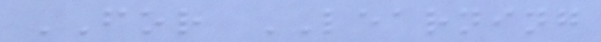FOR LEARNING
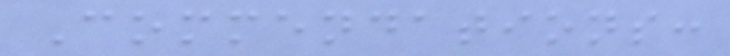Commendations:
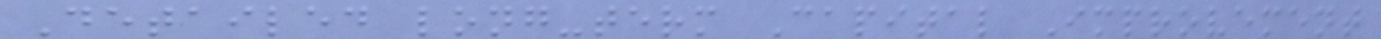Detailed long-term Capital Improvement
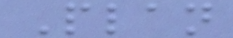Plan
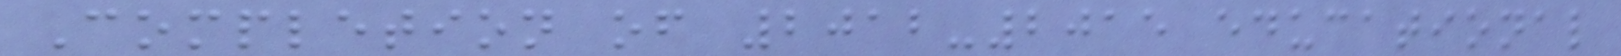Completion of 2012-2015 educational
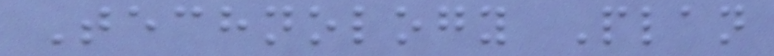Technology Plan
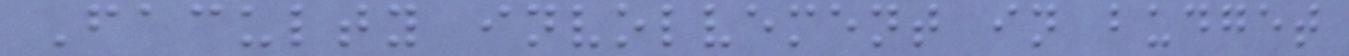Faculty involvement in budget
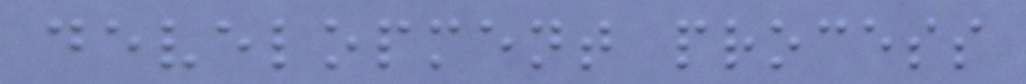development process
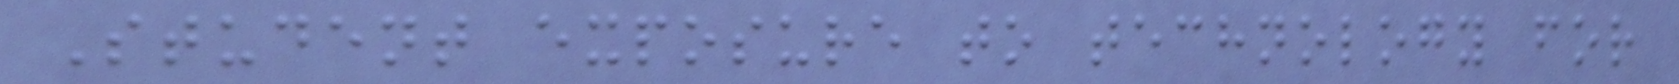Student exposure to technology for
